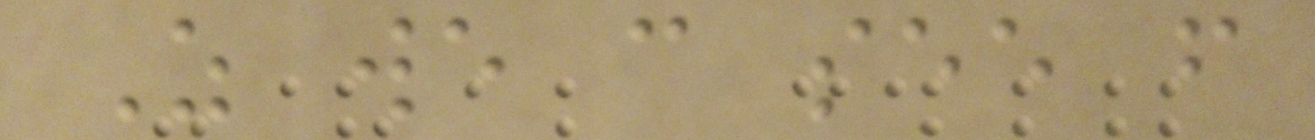As we can see from
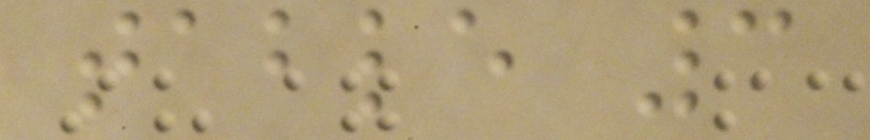table 3
